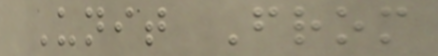Unit From
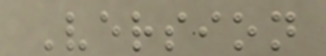Version
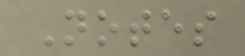Notes
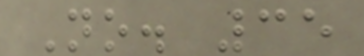No. 35
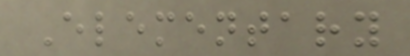Elementary
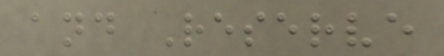and Reserve
